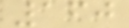160
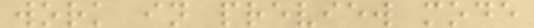work in preview mode
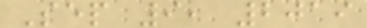Sep 9, 2019
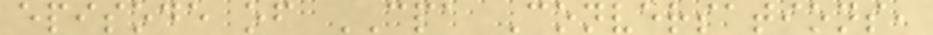episode of CPA Conversations,
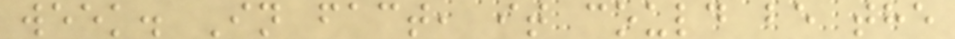week. In fact, it could be the
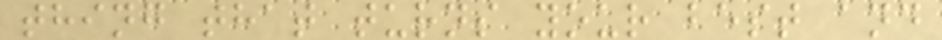thing that turns your best and
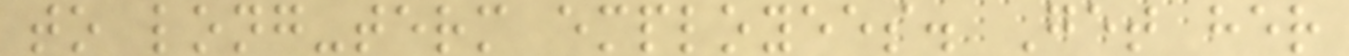to long-term employees. Get her
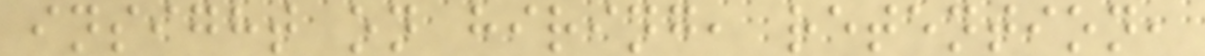insight on hiring, retention,
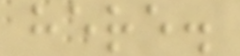here.
